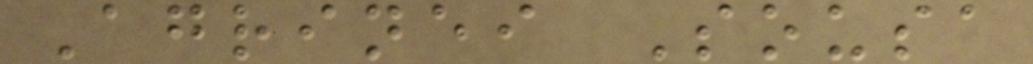Agrinei Sousa
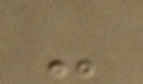-
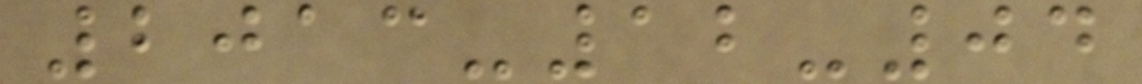2013-12-04
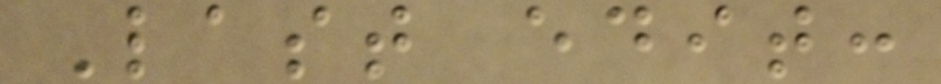Last edit:
